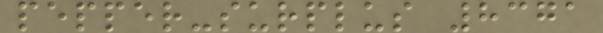pepper-surplus 8371
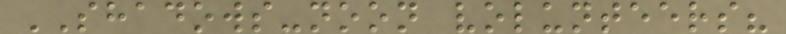SHADOWS-noon volunteers?
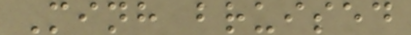Minh bruised
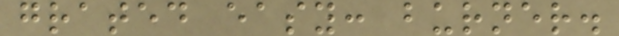grated easy: burner.
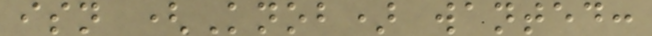isn (Knob) wanted:
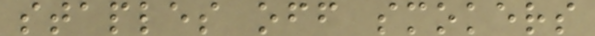staples off smokers
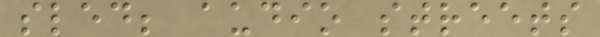sled; audio streets
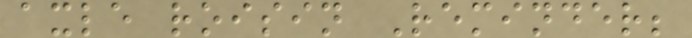axle roisin Reminder;
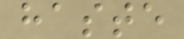haste
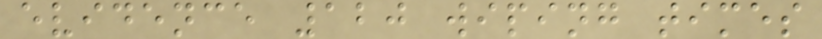evidence 120 wiping times
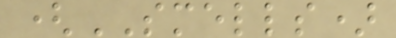(SMELLS)
